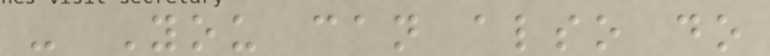- You can also do
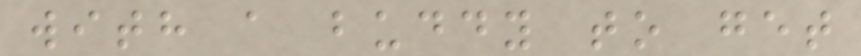with a buddy to get
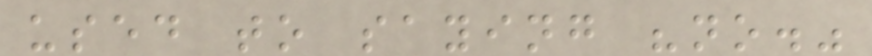used to saying "no."
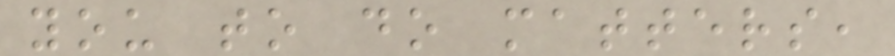you to do matters,
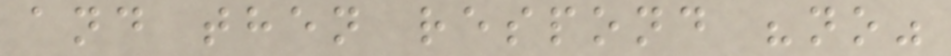and then respond "no"
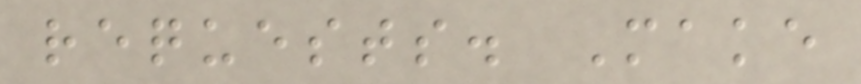requests. Make
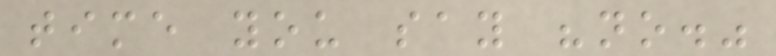time you say "no."
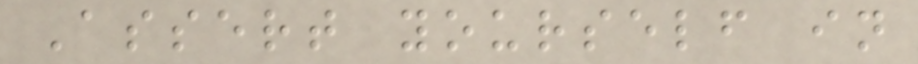Assert yourself in
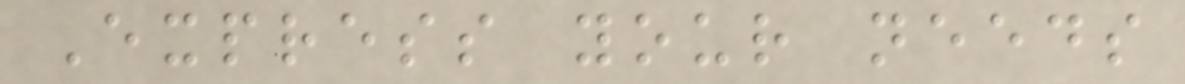Express your needs
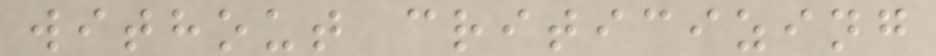without criticizing
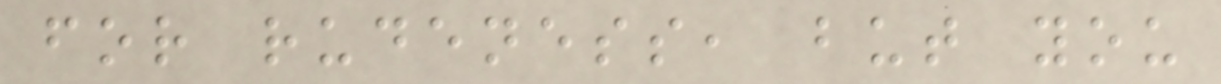for rudeness, but you
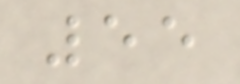55
